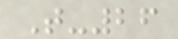T-26
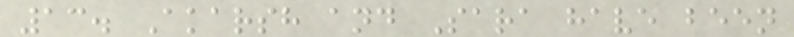13. Akarsh and Sara have been
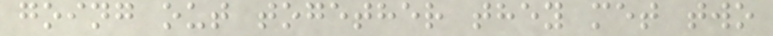going out together they met two
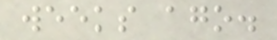weeks ago.
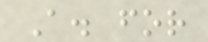A. for
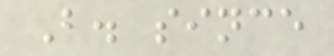B. since
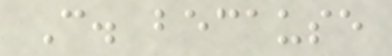C. because
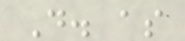D. as
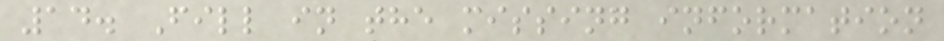14. Fill in the missing information
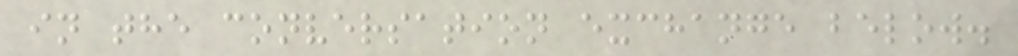in the conversation exchange below.
